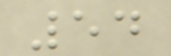54
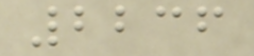2236
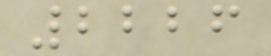2226
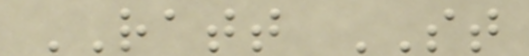RATT ST
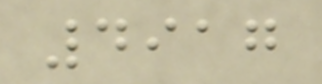4917
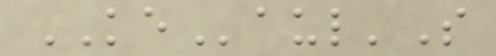KEaul'S
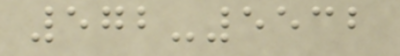572-5532
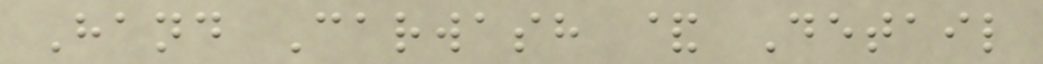Hand Carwash & Detail
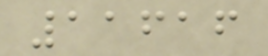11616
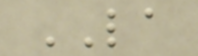LA
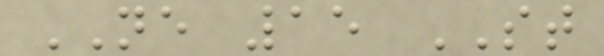NE 15 ST
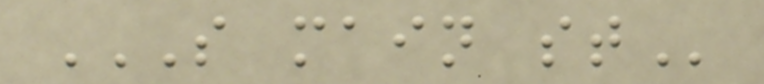S MAIN ST
